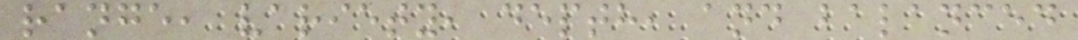range, variety, depth, and balanced
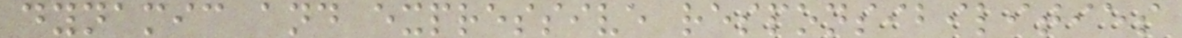dynamic and expressive responsibilities
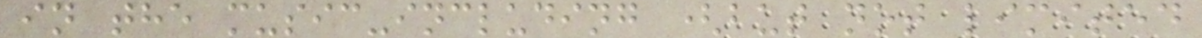in the music-including (but not limited
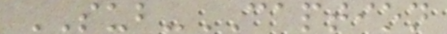SUB-CAPTION
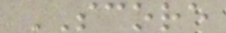SCORE
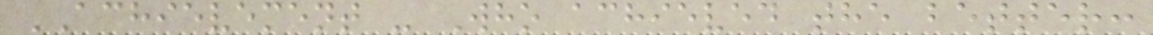ACHIEVEMENT - Who achieved the better:
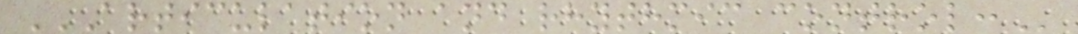ARTICULATION AND RHYTHMIC CONTROL:
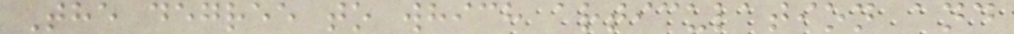The degree to which articulation and
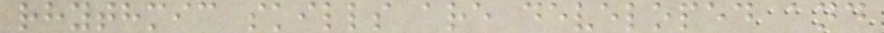rhythmic skills are developed and
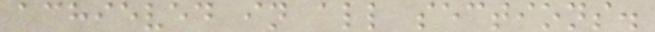achieved in all sections.
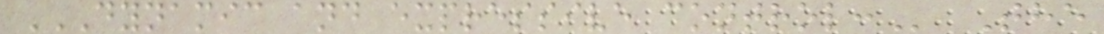DYNAMIC AND EXPRESSIVE CONTROL: The
